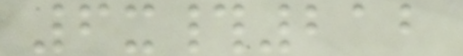6x#212
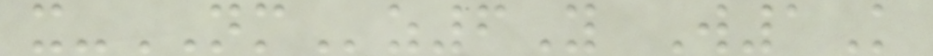x-NMz6Y W1K
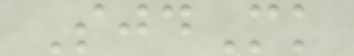SjdMk
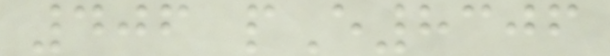406 pE8306
